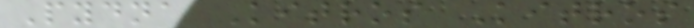Pydna Kitros Kitros
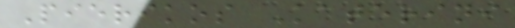Pierikos Katerini
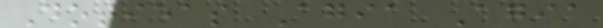Dotieas Agia Agia
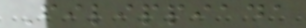Filippiada
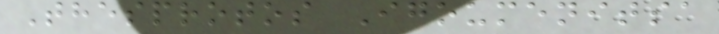Thesprotos Igoumenitsa
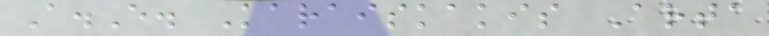A.E. Karaiskakis Arta
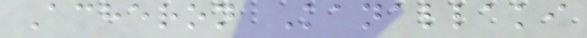Acheron Kanallaki
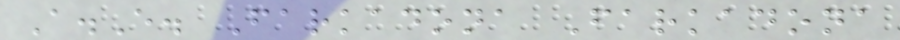A.E. Farkadona Farkadona
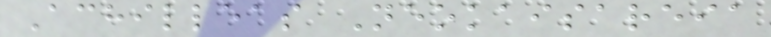Achilleas Neokaisareia
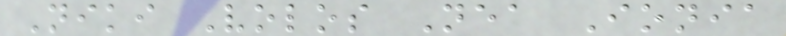Niki Volos Nea Ionia
